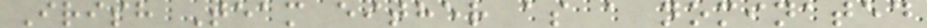Irish Team either as a nominated
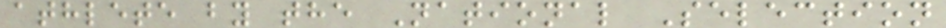athlete by the National Selection
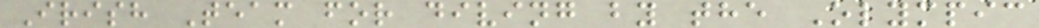Irish Team for diving by the Olympic
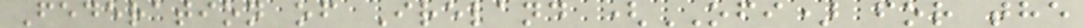Federation of Ireland (OFI) for the
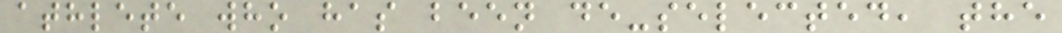athlete who has been de-selected, the
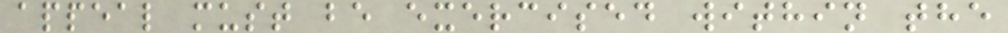appeal must be exercised within the
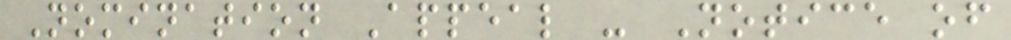Nomination Appeal - Notice of
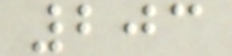203
